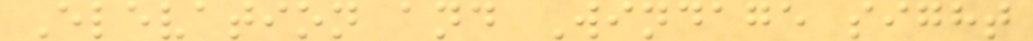Elevation and Windage sight
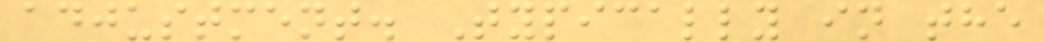adjustment. Typically in the
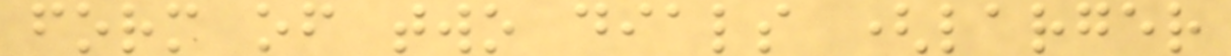form of two dials (larger
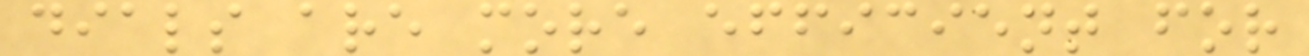dials are more efficient for
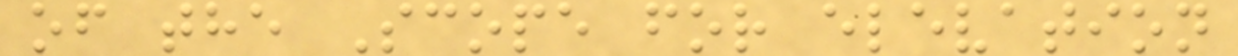of the Scope for elevation
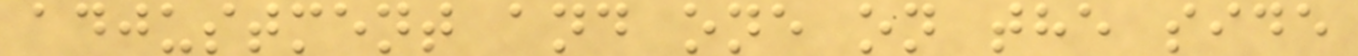adjustment and one on the side
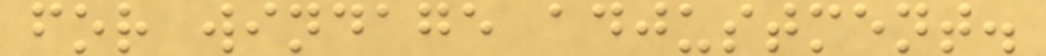for windage adjustment.
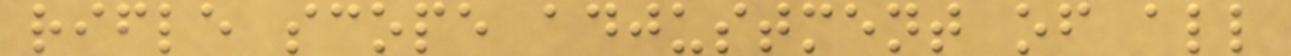rifle scope adjustment of all
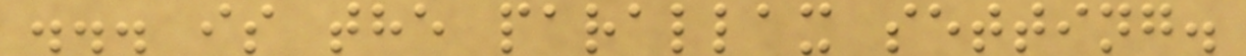... is the parallax setting.
